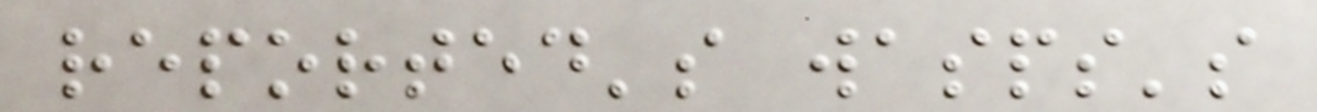reported's wasps's
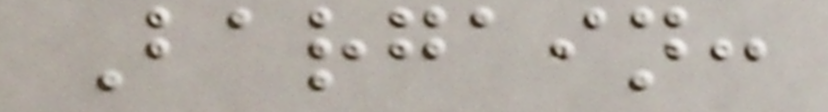Bargain:
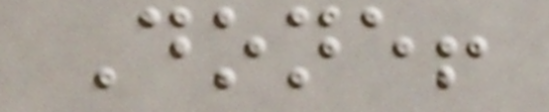Done!
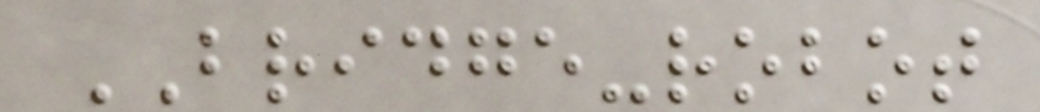BRIDGE-robot
